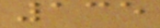135
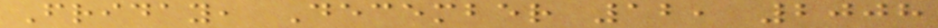Friday, December 12, 2008
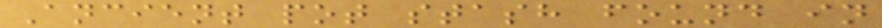Ancient pot stash found in
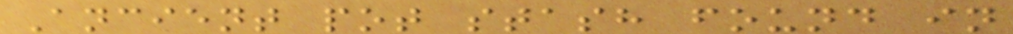Ancient pot stash found in
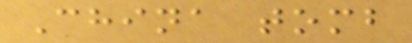China tomb
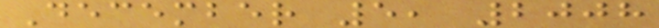December 5, 2008
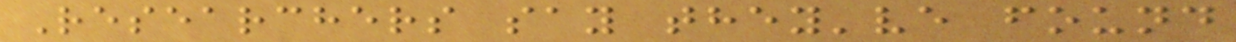Researchers say they've found
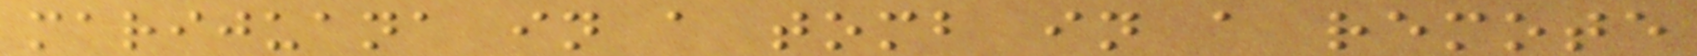marijuana in a tomb in a remote
